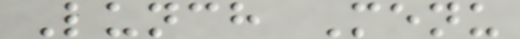Lunch Menu
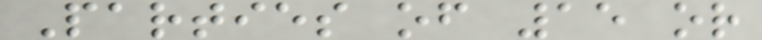Parties of 15 or
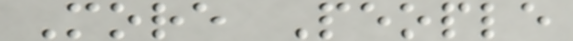More People
